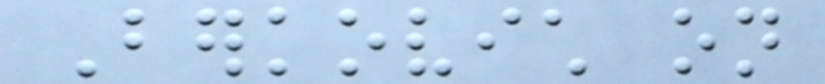Berkovich on
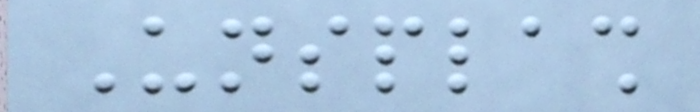Unsplash
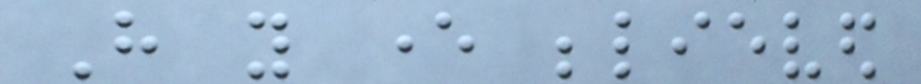Have you ever believed
